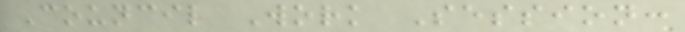Council Work Session:
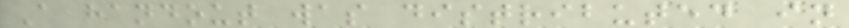A handout was distributed in
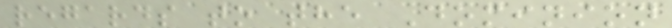regards to the Dominion
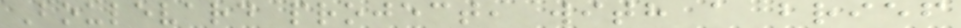Boulevard project, with a brief
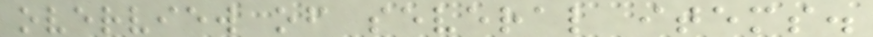overview of several items.
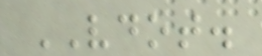VDOT.
